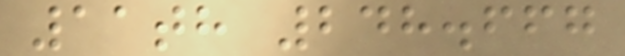11th 248.667
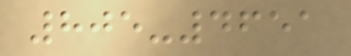805-4651
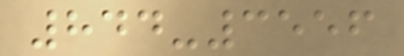844-3556
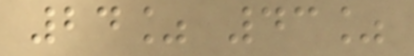24% 43%
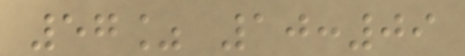57% 10:09
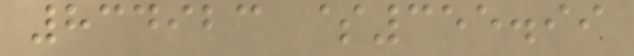834923 $355.99
